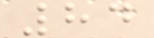84
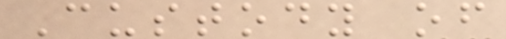Custody of
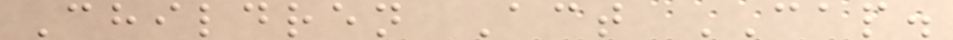Children Act CAP.
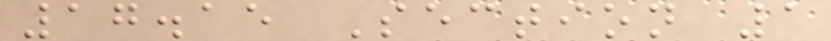17.15 Section 1
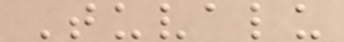Tuvalu
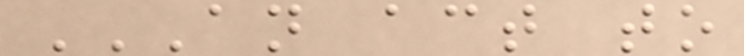AN ACT TO
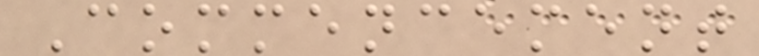Commencement
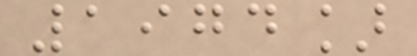1974]
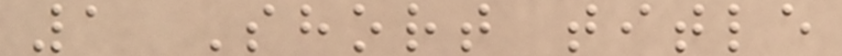1 Short title
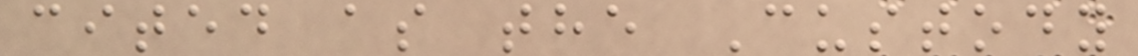cited as the Custody
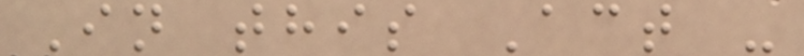In this Act -
